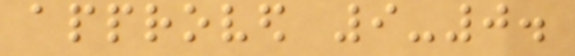approved 9-0.
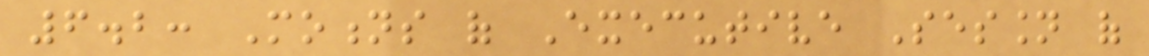6.2: Motions of Executive Session of
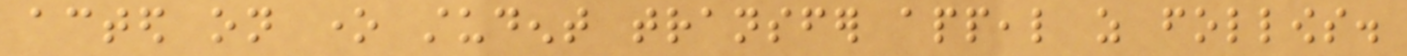acted on one student transfer appeal as follows.
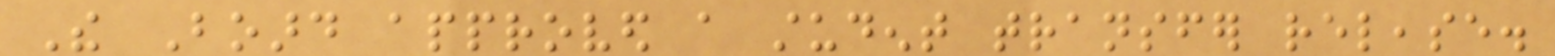The Board approved a student transfer release.
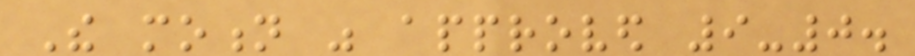The motion was approved 9-0.
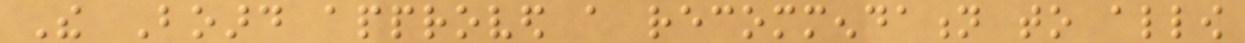The Board approved a recommendation to allow
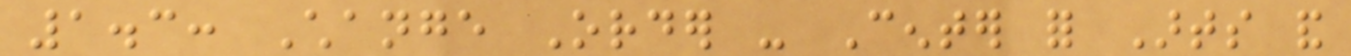1.3: Change Order - Center for Arts and
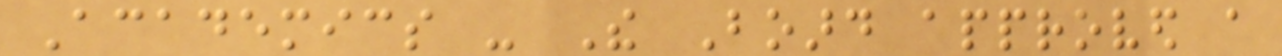Academics - The Board approved a
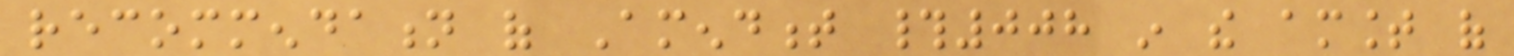recommendation of Amendment #008 in the amount of
